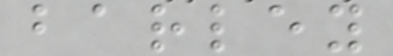barley
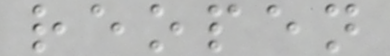reopen
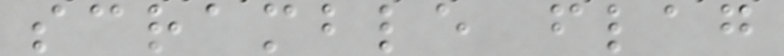scramble flag
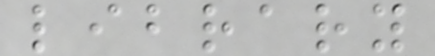library
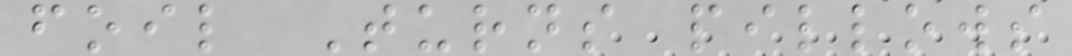foil Turns pillows
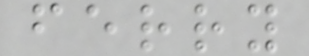ferry
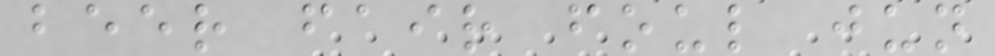beer fair foul jun
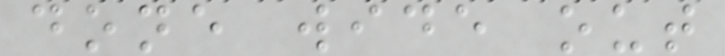done wide out
